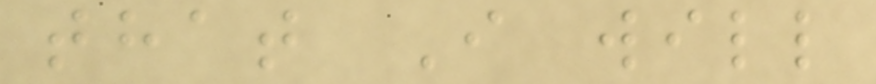that I will
